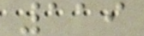119
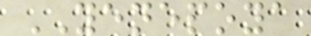YENEPOYA
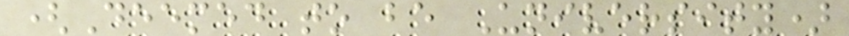(Deemed to be University)
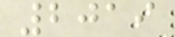2019
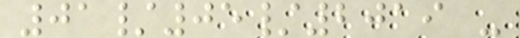01/05/2019 -
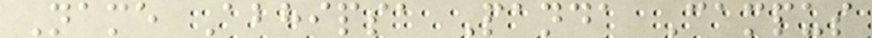Name Abhipsa Panda Campus
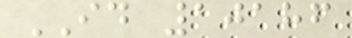ID 10186
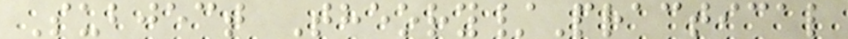Subject Theory/Practical
